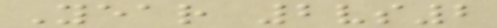Year 2vs2
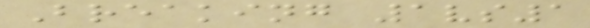Breaking 1vs1
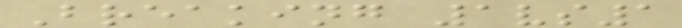Breaking 1vs1
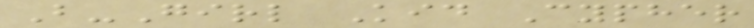B-Girl Kid Cypher
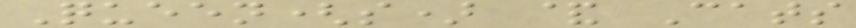Queen(s) & Cats
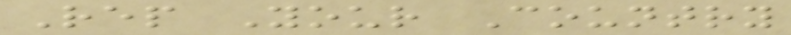Rep Your Country
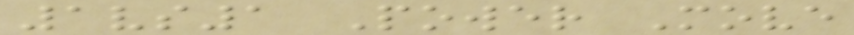1vs1 Power Move
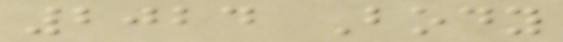2024 Body
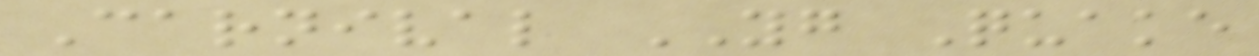Carnival YG Quake
